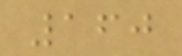160
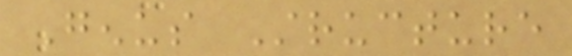Genus Structure
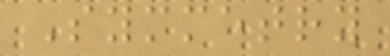Symmetry
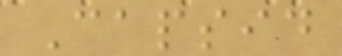Capsid
